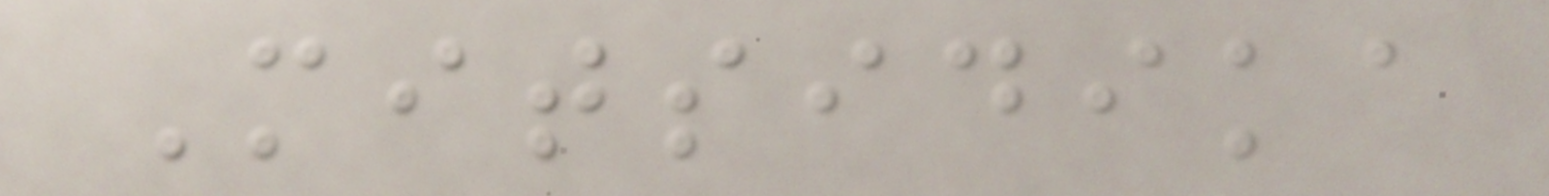Mitsidika
